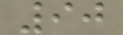90
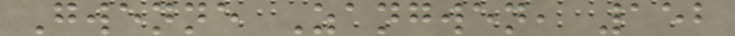Gwenne Zangwen, 152
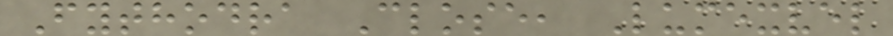Fythodra Close, Lumexvel
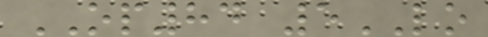OP84 5LO
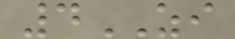4ZI
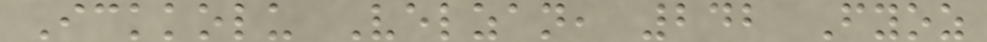Ickkolu Velzan, 242 Fyoz
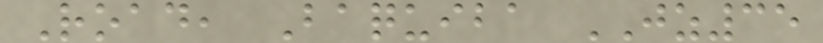Road, Baquiba JZ35
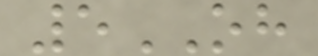5OH
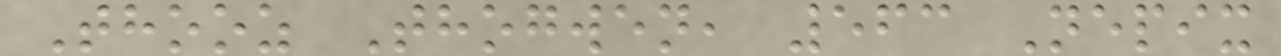Thooz Thogwen, 563 Nepix
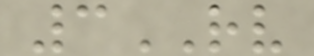3RV
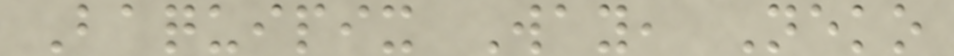Baquipix Way, Neko
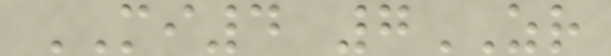MI4 7ZR
